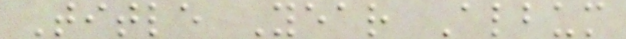Title Year Album
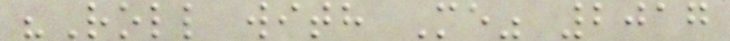"Roll with Me" 2017
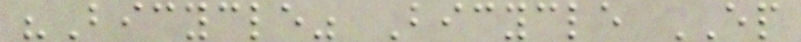"Bicycle" Bicycle EP
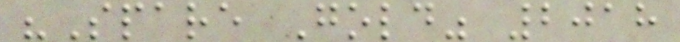"Spare Gold" 2018
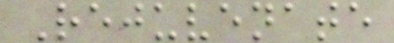Rejuvenate
